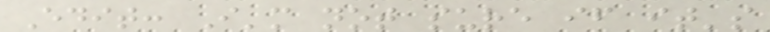Edit: I'm not sure if it's
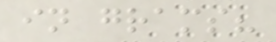in grams?
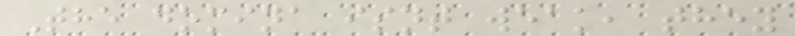The domina isnt weak, they
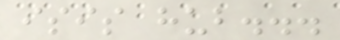isis hub...
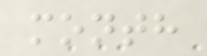month
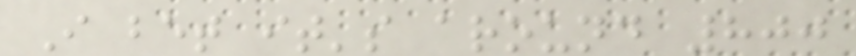I bet it's around 800
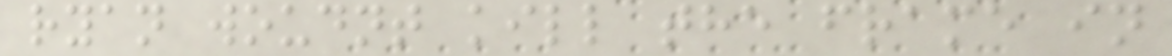ryan woudnt kill the frame in
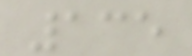135
